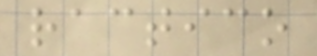ractico
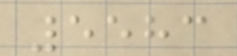5583
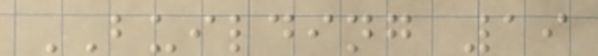BUILDING 19
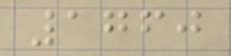1760
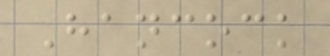Hancock
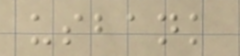usbank
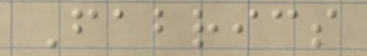Fabrics
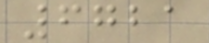6721
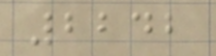2242
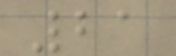21
